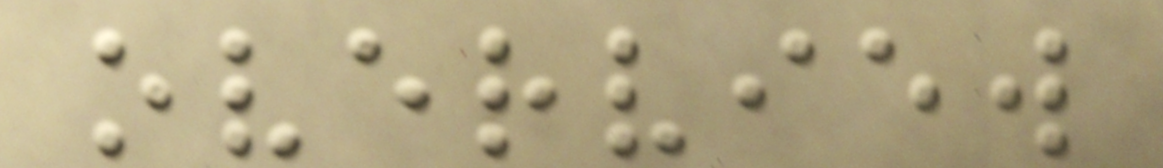overview
